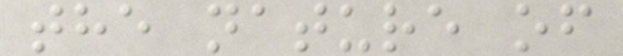the nature of
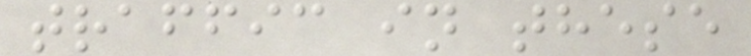traffic in these
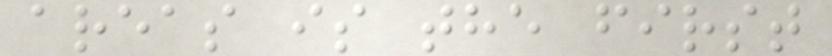areas is the first
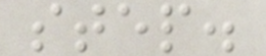step.
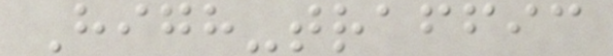High-traffic
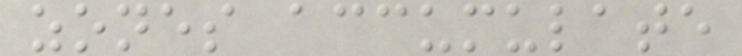zones accumulate
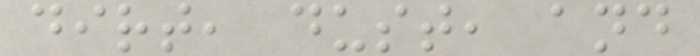dirt, dust, and
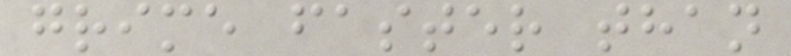grime faster than
